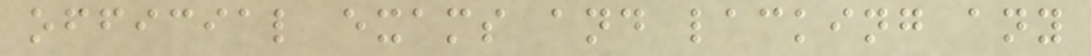official exams and lacking any
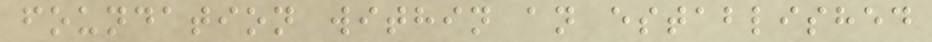foundation within an established
